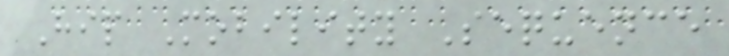Hip Mobility Sequence
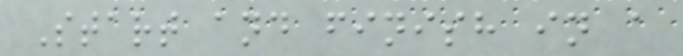Start and finish in a
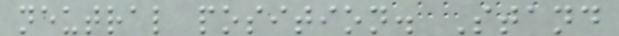neutral position. Stand
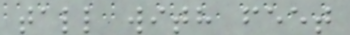tall with feet
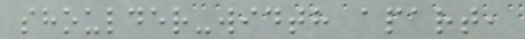shoulder-width apart,
